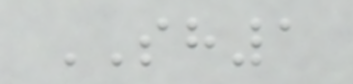SH1
